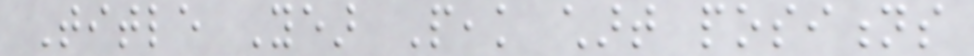Title Year Peak chart positions
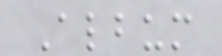Album
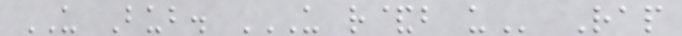US Bub. US R&B US Rap
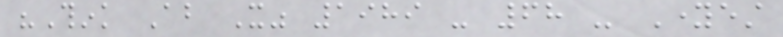"Think About It" 1989 - 68 - Youngest
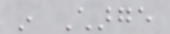in Charge
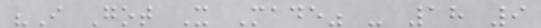"I Got It Made" - 18 9
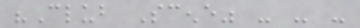"Club Scene" - - -
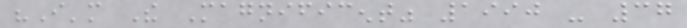"I'm The Magnificent" 1990 - 37
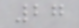27
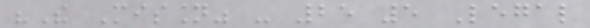"The Mission" - 25 5 Legal
